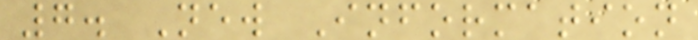7. New Information
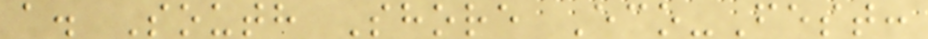a. South Shore Eco-Fest:
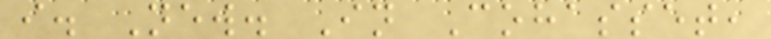i. New. In Cohasset,
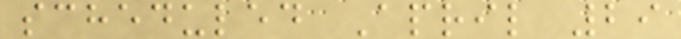scheduled April 29
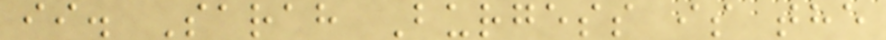ii. Sarah Burgess is the
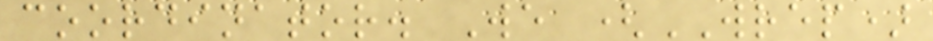coordinator. We (WREP)
